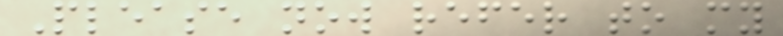Please now refer to my
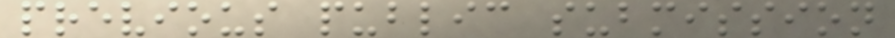previous public submission
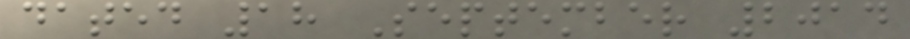dated 18 September 2014
